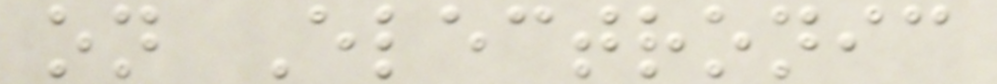on Electronic
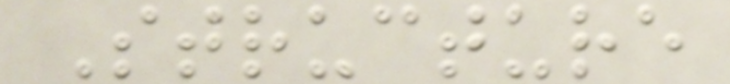Structure
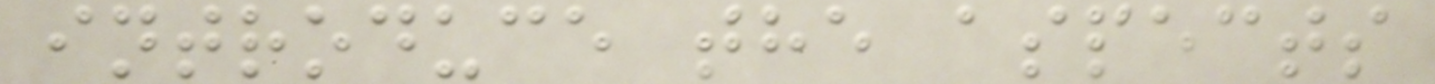introduce the aspects
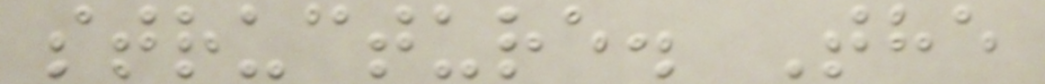structure. The
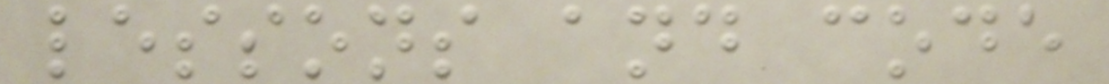lessons and code
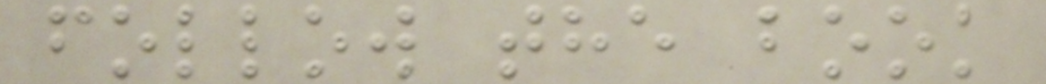follow the book
